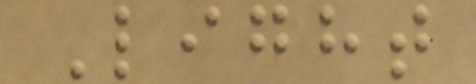Light
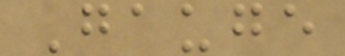Gauge
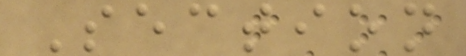Section
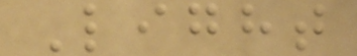Light
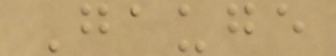Gauge
